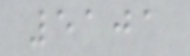5101
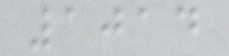1014
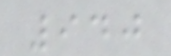940
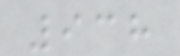938
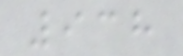938
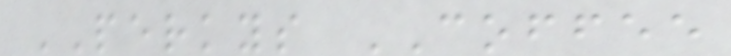PERKYS COFFEE
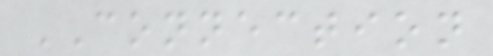CONNECTION
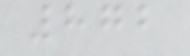872
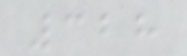328
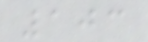103
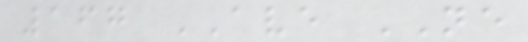167 AVE NE
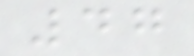47
